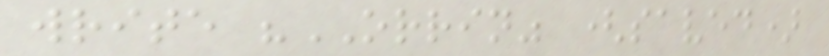write "ORRIN" (saved)
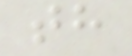th
